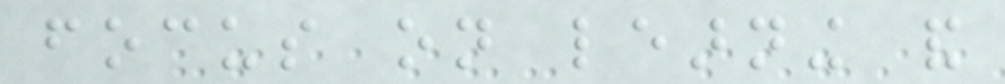focus on learning and
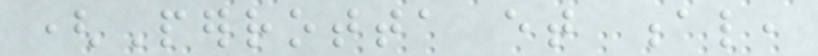(Perrotta et al,
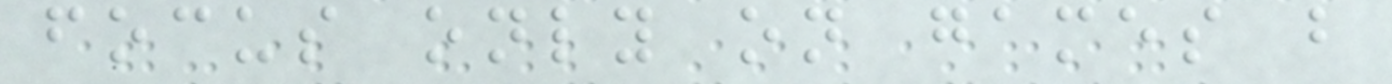focus only on games but
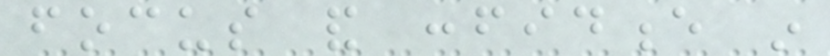focus and confidence in
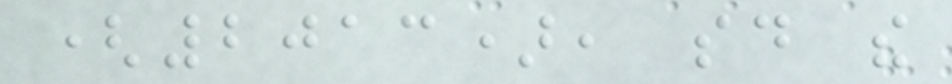(2013), said the
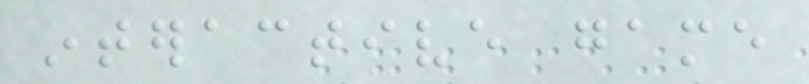interactive game
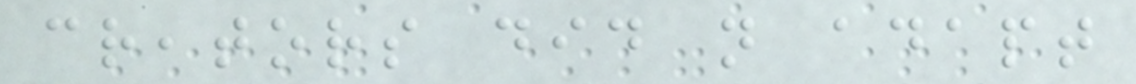creators did not adapt
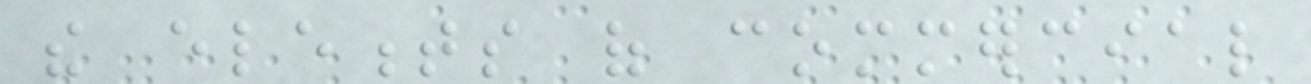the elements of commercial
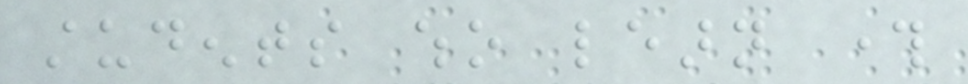students who learn through
